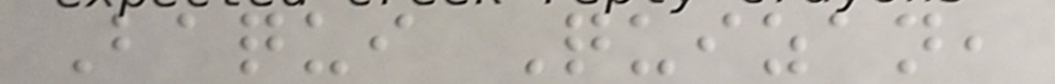Baqui Quizan,
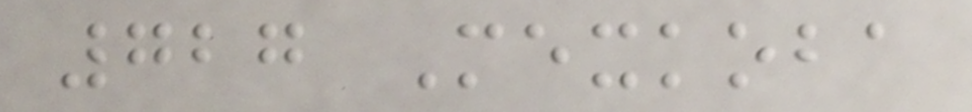727 Mexkoba
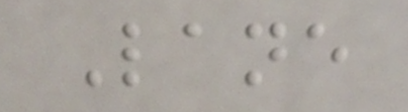Lane
